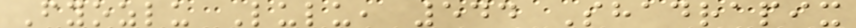Fyozlu Lulu, 544 Shadrapix
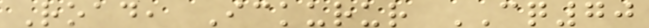Road, Ickurur CQ70
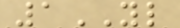1YL
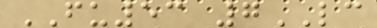FU53 7LC
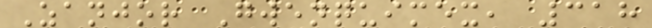Zanjor Gwenquimex, 318
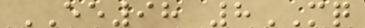EE98 8MQ
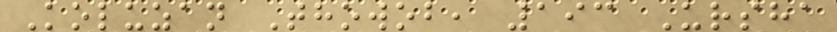Koluzan Thowob, 193 Ursha
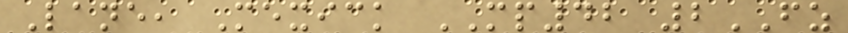Lane, Mexick MP42 2FZ
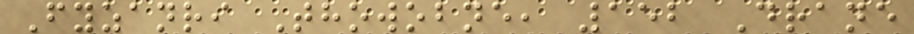Fyzanri Thowobne, 152 Drane
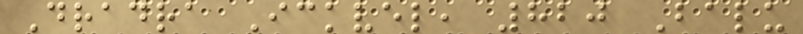Dradra Ickvel, 820 Balu
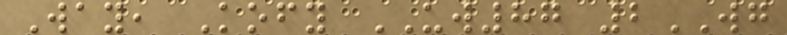Way, Kofy UW87 2WG
